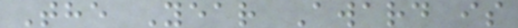The Year Award is
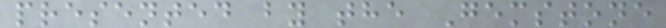presented by the Gemstone
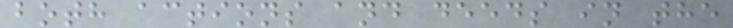both actions and deeds in the
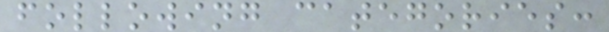following categories:
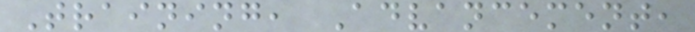Training, Advancement,
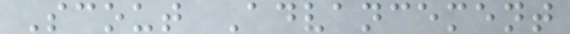Scout Advancement
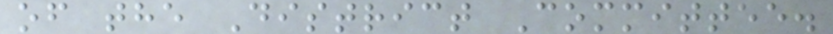of the District Committee.
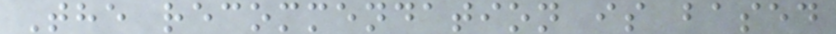The recommendation is based
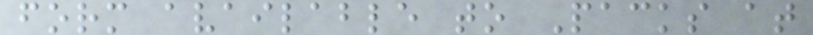form available to Packs at
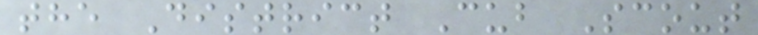the District Cub Scout
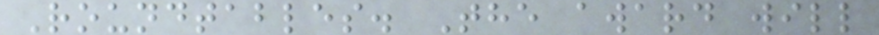Roundtables. The award will
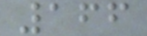166
